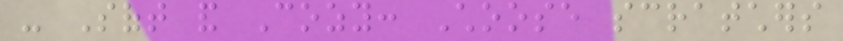- Soft and Cozy: Choose scratchers
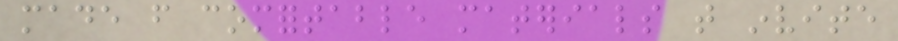made from comfortable materials that invite
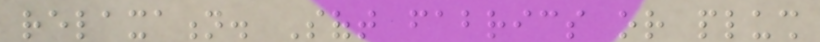relaxation. Soft fabrics or plush
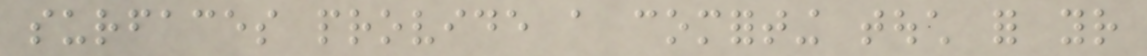surfaces provide a comforting touch for your
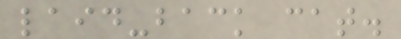laid-back cat.
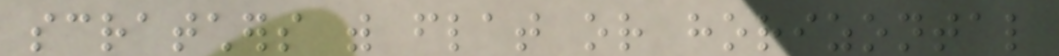scratchers with flat or horizontal
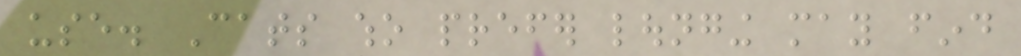use. Cats who prefer lounging may find
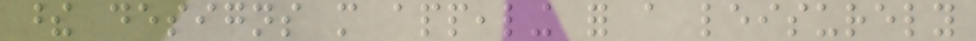these designs more appealing for a leisurely
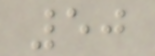50
